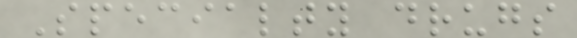Specialty drugs
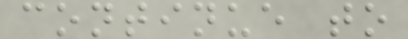continue to
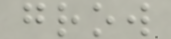grow
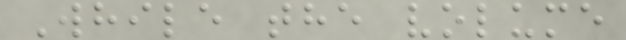While the volume
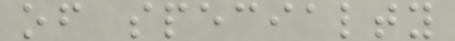of specialty
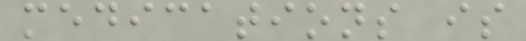medications is
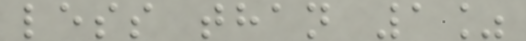less than 1%
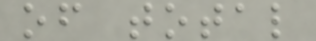of total
